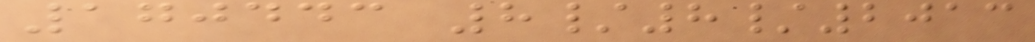170443 8/8/2013
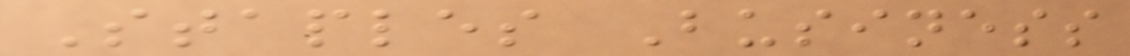Staples Business
